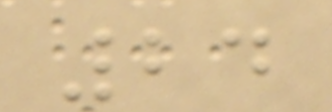24
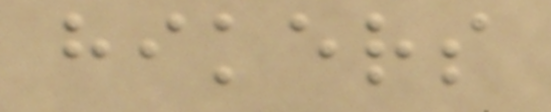hikers
